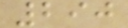290
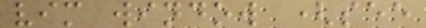vim window (see
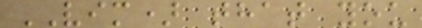VIM) that you
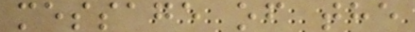message of the
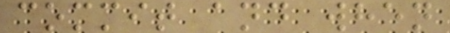commit and when
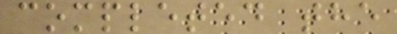completed the
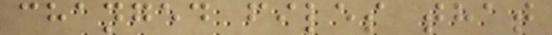changed files that
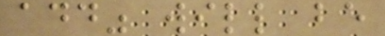add" will be
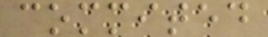commited
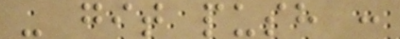- git push :
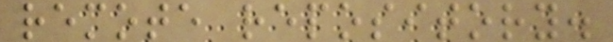remote repository.
